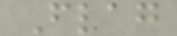Flag
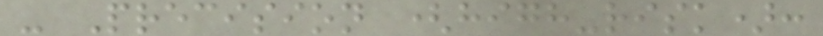- Precision (high-risk):
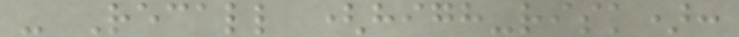- Recall (high-risk):
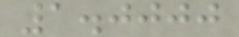1.0000
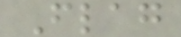Flag
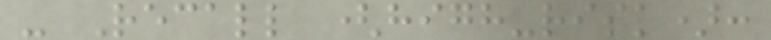- Recall (high-risk):
